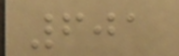601
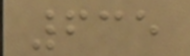635
